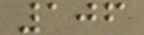106
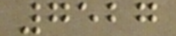7527
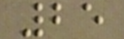25
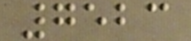7523
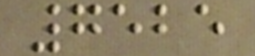7525
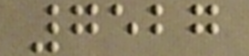7527
